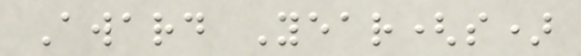Award Year(s)
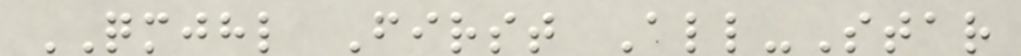QMJHL First All-Star
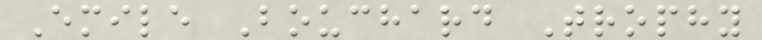Emile Bouchard Trophy
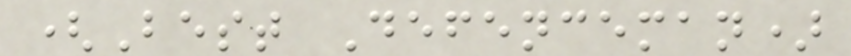(Best Defenceman)
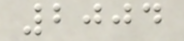2004
